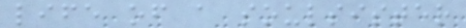life of a soulsister
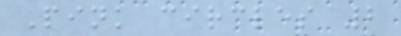Pink circles 2
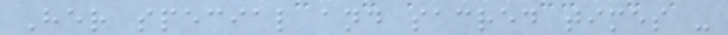Her special and sacred times -
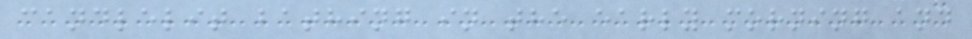candlelit bathing in the early morning and
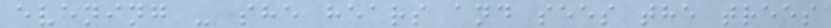evening - she hears and sees the trees
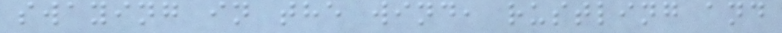swaying in the wind, rustling and
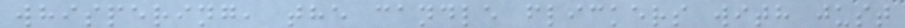whispering, the candle flickers with just
